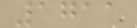1711
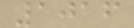1016
